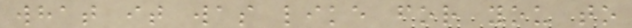what it was like for you to
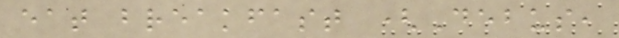eat breakfast (Debus,
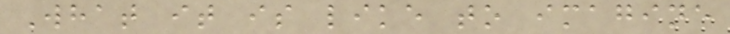What it is like to imagine
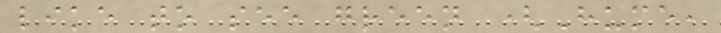like to see green (Hume,
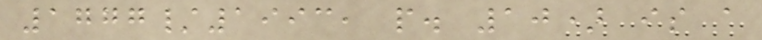1777/1993, p. 10) is a
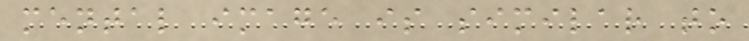mental image is similar to
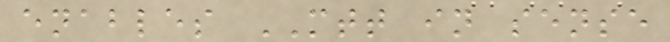enables MTT in sense
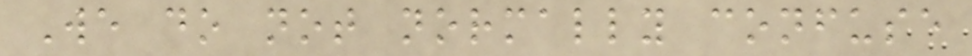We do not normally confuse
